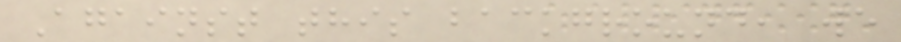Against this background, we
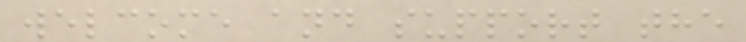welcome and support the
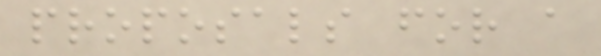proposals for a
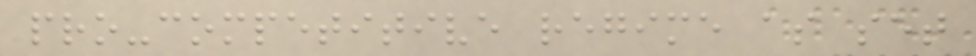pro-competitive regime as set
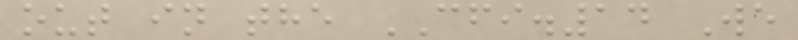out in the CFI.14 We
